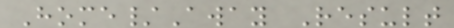Home/Away Result
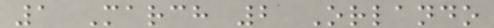1 March 2 Orlando
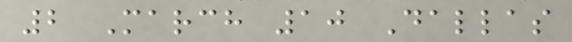2 March 10 Dallas
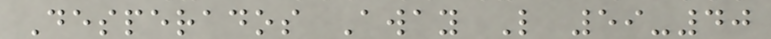Desperados Away L 59-40
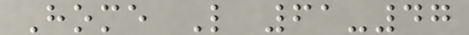Home L 61-47
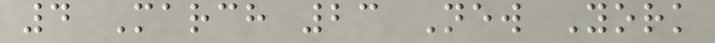4 March 23 New York
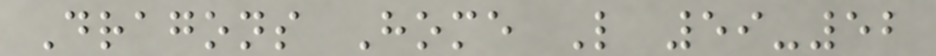Dragons Home L 59-52
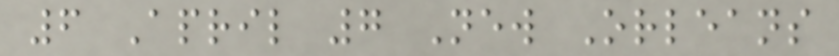6 April 7 New Orleans
